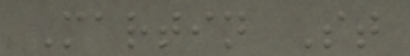Martin St
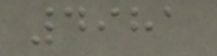4981
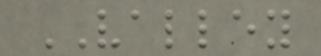VALLEY
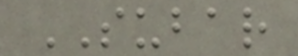SUBAR
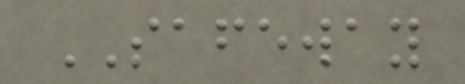SAFEWAY
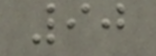90
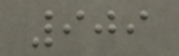909
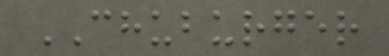CHUBURGER
